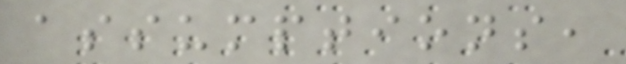assumptions,
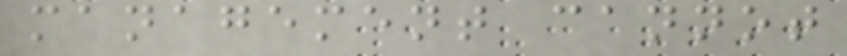management cannot
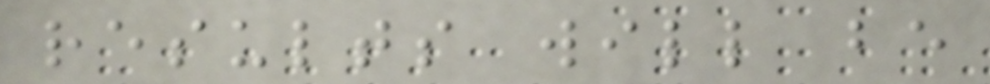results will be
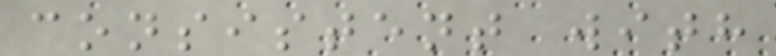consistent with
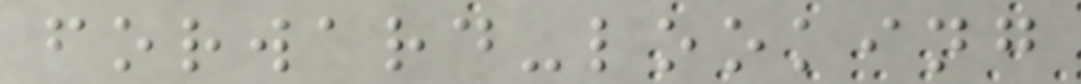forward-looking
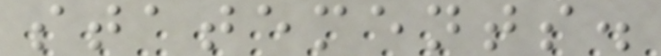statements.
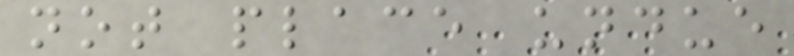not place undue
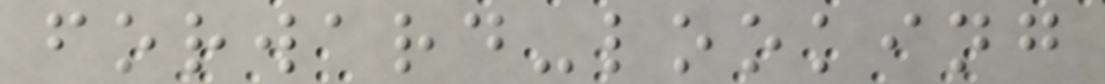forward-looking
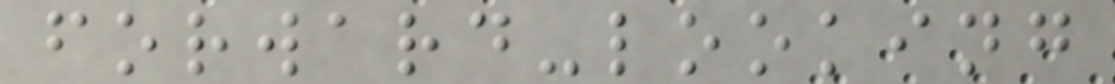forward-looking
